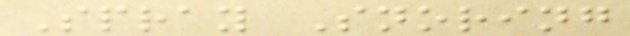Spray Snoring
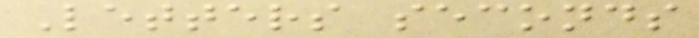Letters seconds
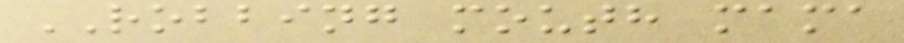ROBBING mouth mama
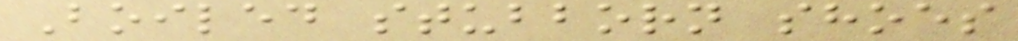Boiled stubborn shoes
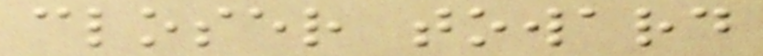closer toward
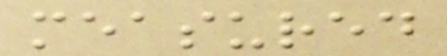measured
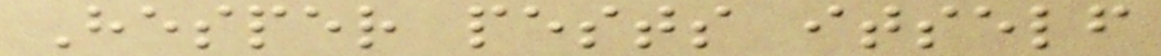Hesper pests itself
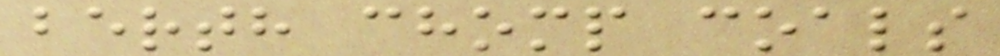berth chomp coals
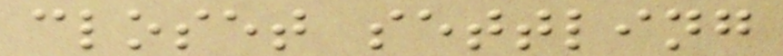closet settling
